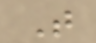T
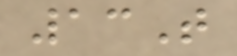13T
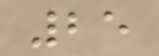25
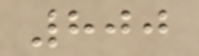800
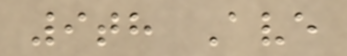9th Ave
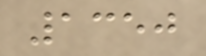1350
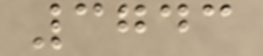3743
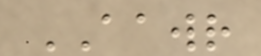AAWR
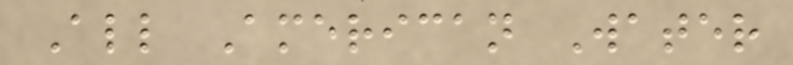All American Water
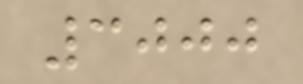3000
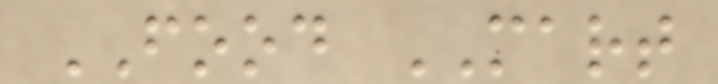FOOD MART
